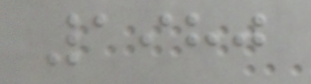1980
